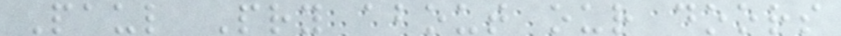Paul Pry about our doors
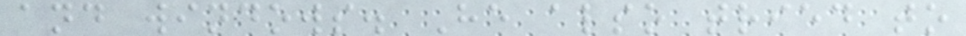and windows. He also tried to
